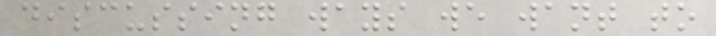discussing ways we want to
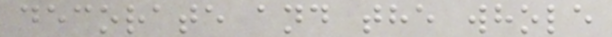decorate and the whole
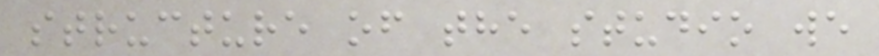structure of the studio we
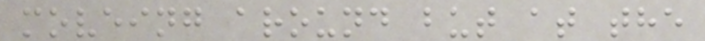moveing around but at the
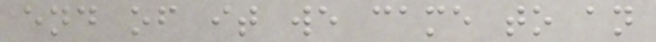end of it we came to an
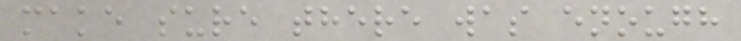make sure there was enough
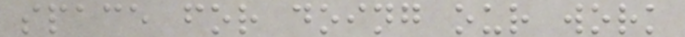space for doing our work
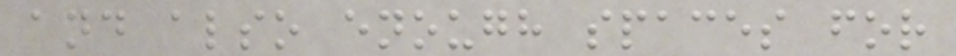and also enough spaces for
